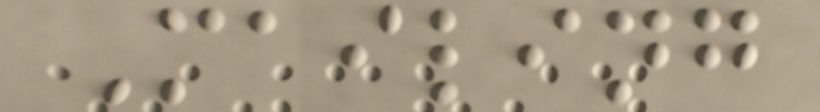Mailing
